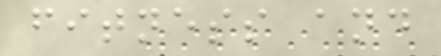fitness and
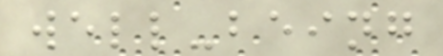well-being
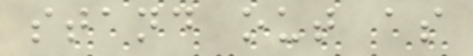stand out as
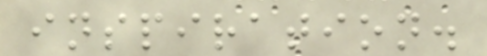inspiration.
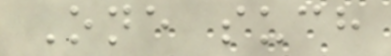One such
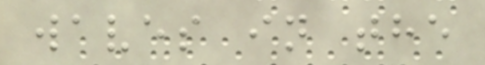waves in the
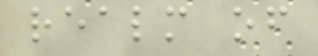realm of
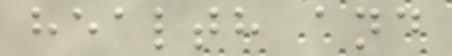health and
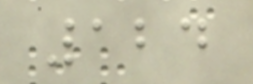124
